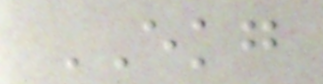EKG
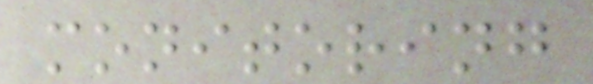monitoring
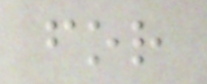for
